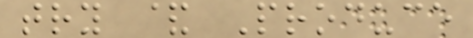try & Produce
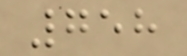758
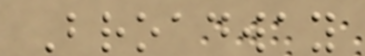Broadway
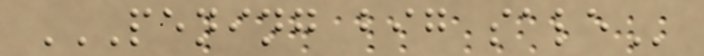PENING BIG SALE
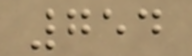754
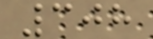308
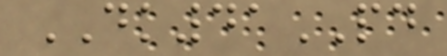DK41PD
